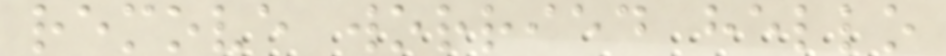remove worried hello
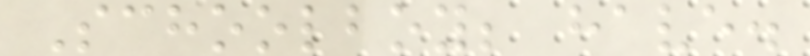Schoolboy; have.
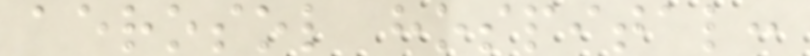aerosol hospital:
